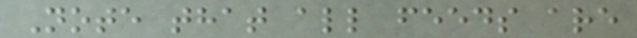Note that all feeds are
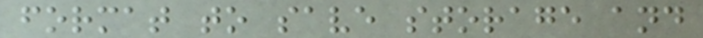format to save storage and
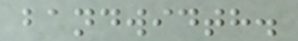bandwidth.
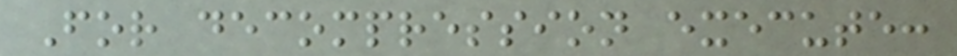For decompression execute:
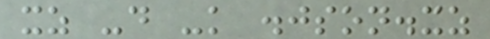xz -d -k .json.xz
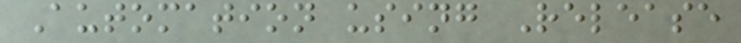Automation using Release
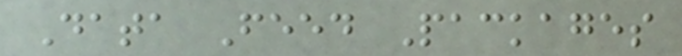Data Feed Packages
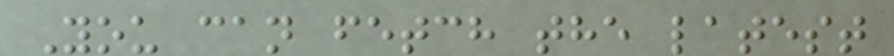You can fetch the latest
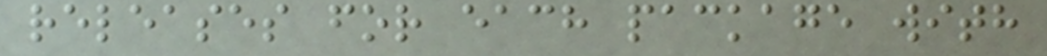releases for each package with
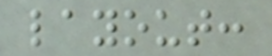layout:
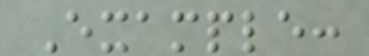Example:
